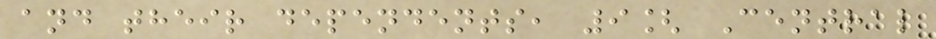and their dependents, 9[ Central
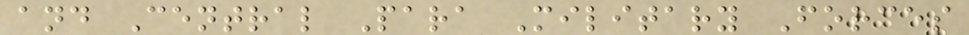and Central Para Military Forces
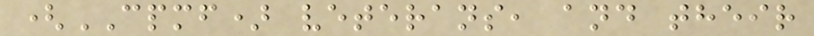(CPMF) veterans, and their
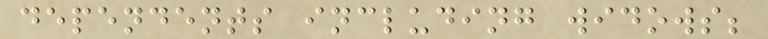dependents including widows;
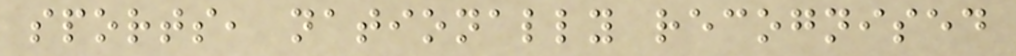sports, nationally recognised
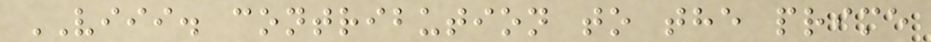VIII. contribution to the prime
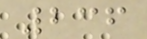236
